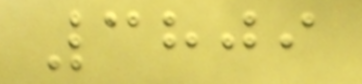3809
